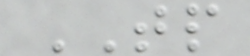TP
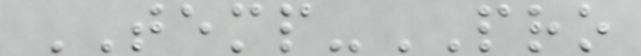TEMP-PRO
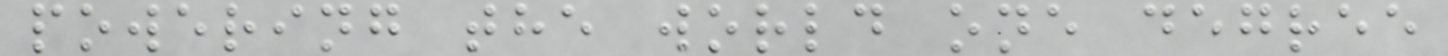powering the world one degree
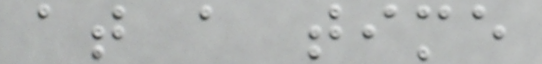at a time
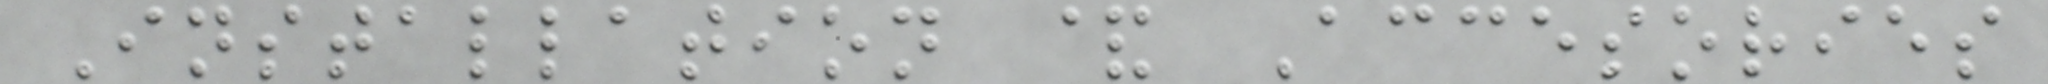Installation & Accesories
